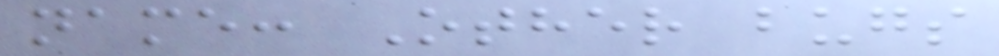name: Other bugs
